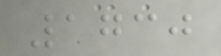1730
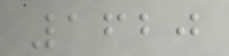1620
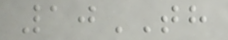10TH
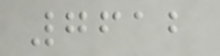7612
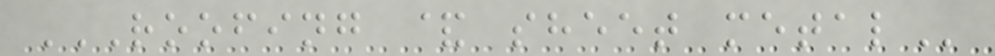ROOFING & SHEET METAL
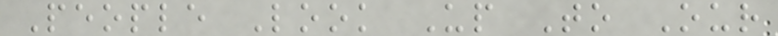People Look Up To Our
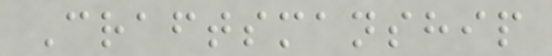Craftsmanship
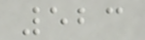523
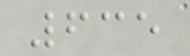635
